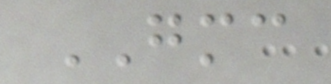GMC
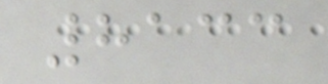8133
